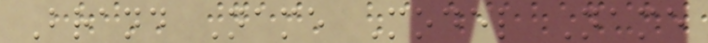Brand Name Model Name
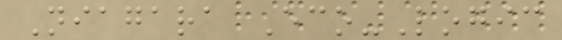Niagara Eco-Logic
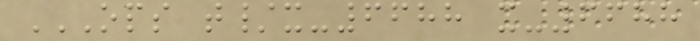OPS T/X-6688 X-6688
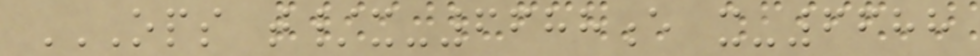OPS T/X-6688E X-6688
